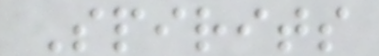Spirits
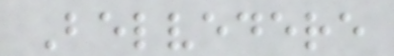Belvedere
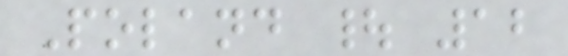Poland | 12
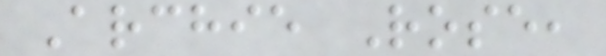Archie Rose,
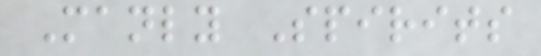Manly Spirits
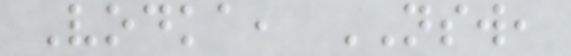Vodka, NSW,
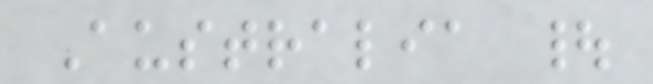Australia |
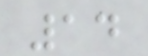14
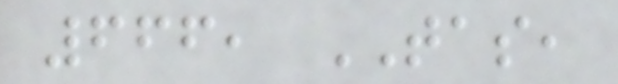666, TAS,
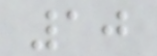10
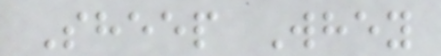Sheep Whey
